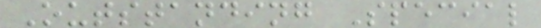Outstanding Special
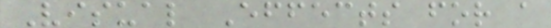Visual Effects for a
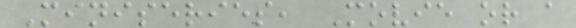Miniseries, Movie or a
